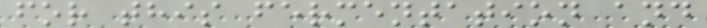for this fermentation and
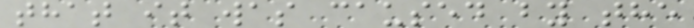that it was caused by the
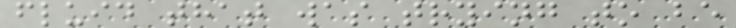fluid that was trying to be
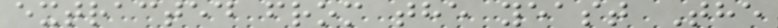extracted from the yeast The
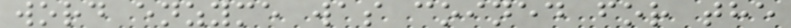word enzyme was coined for the
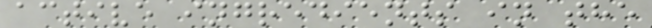active ingredients in the
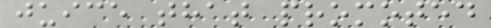juice that promoted
